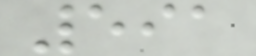591
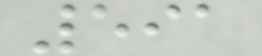591
